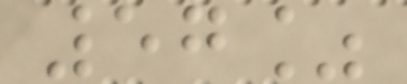57%
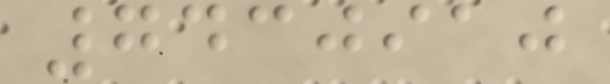7430910
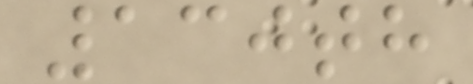130th
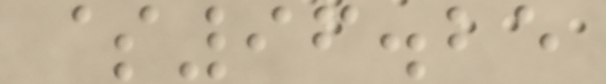$96.25
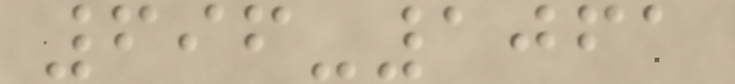696-1061
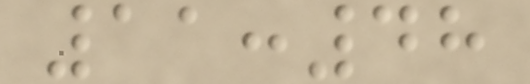11:48
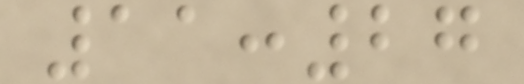11:27
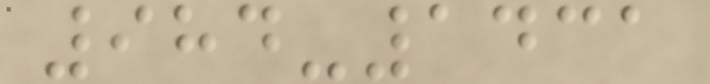984-1431
